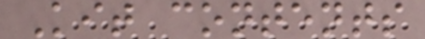Kit contents
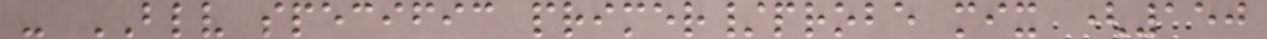- BLV specific primer/probe mix (150
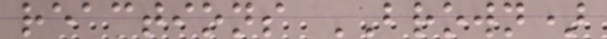reactions BROWN)
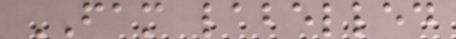FAM labelled
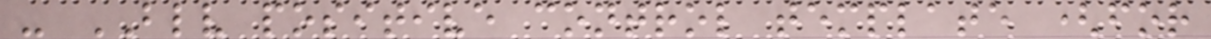- BLV positive control template (for
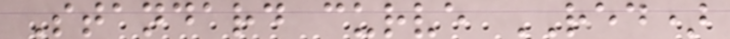Standard curve RED)
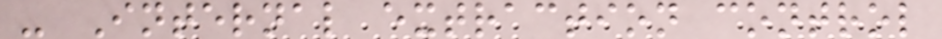- Internal extraction control
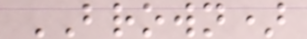BROWN)
